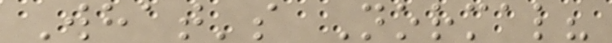What's Normal?
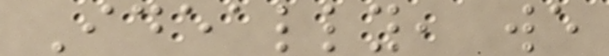Ideally, we
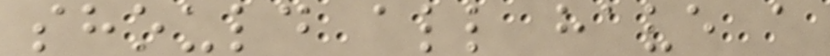should all have a
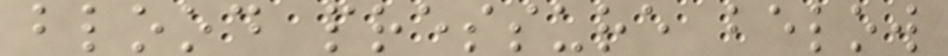blood pressure below
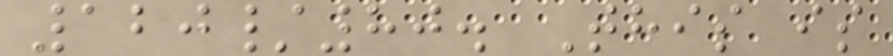120/80. This is
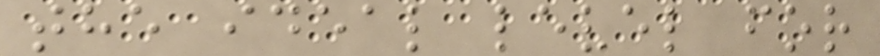the ideal level for
